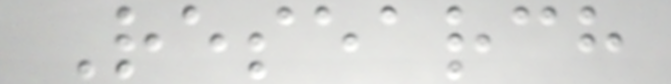Research
